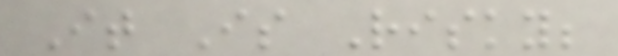It Is Risky;
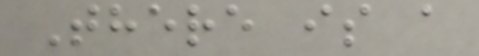There is a
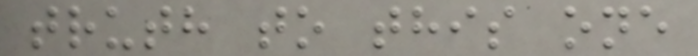truth to this one
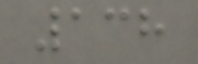138
